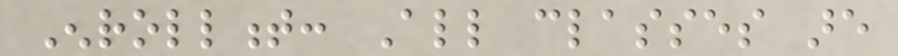Enrollment: All classes are
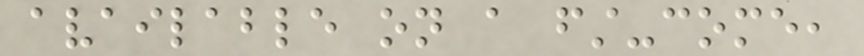available on a first-come,
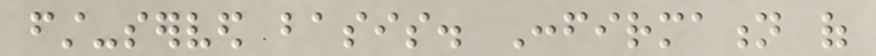first-served basis. Confirmation of
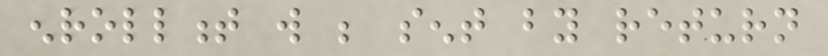enrollment will be sent by return
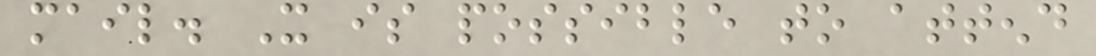mail. It is possible to attend
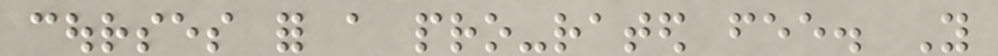courses for a pro-rated fee. You
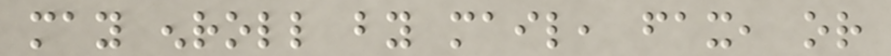may enroll by mail, fax, or
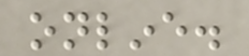online.
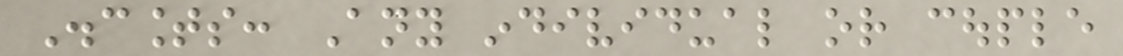Discounts: Any individual or couple
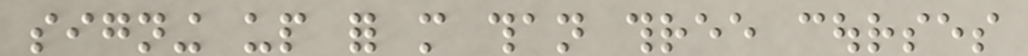signing up for more than three courses
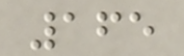165
